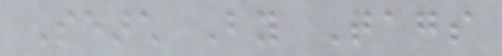Search By Tags
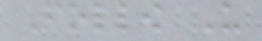Follow Us
